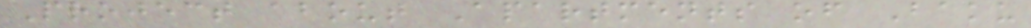Project about Apartments of Baku
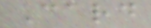Card
